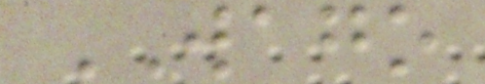WAGO
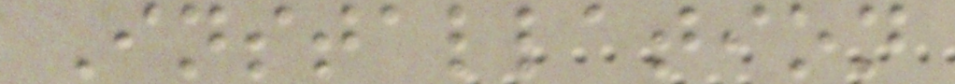Installation
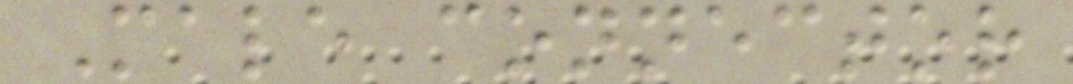Male connector
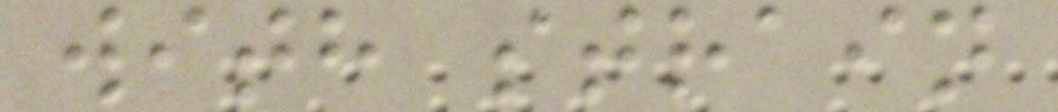with strain
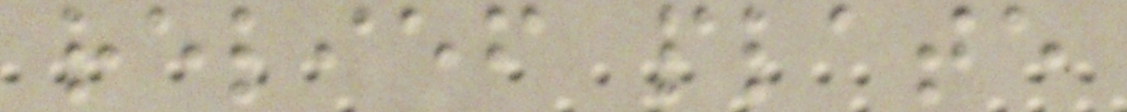relief plate
